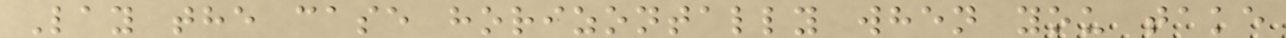Lay the case horizontally when you take
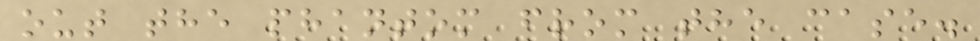out the phantom from the case.
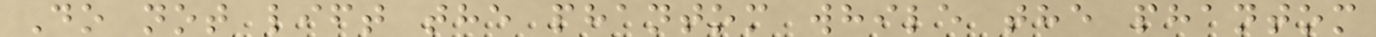Do not lift the phantom while the phantom
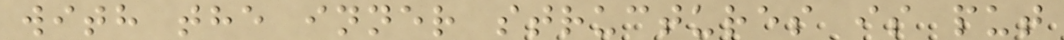with the inner structures is put
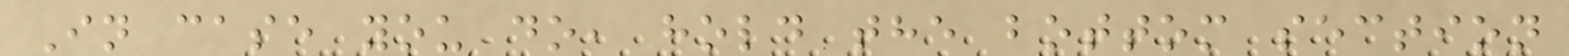In case you do, hold the bottom section
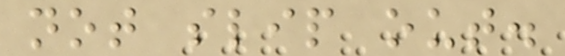not slip out.
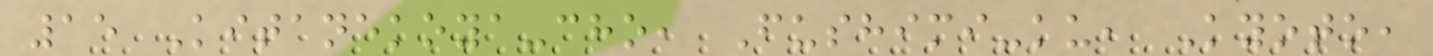15 Kitanekoya-cho, Fushimi-ku, Kyoto,
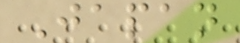Japan
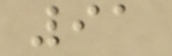91
